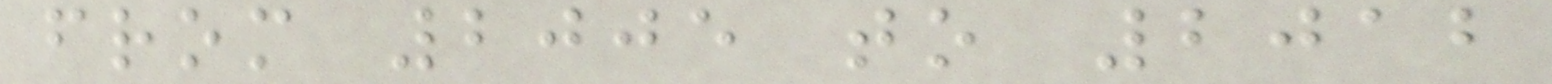from 2005 to 2012
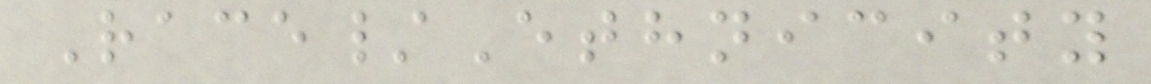Race/Ethnicity
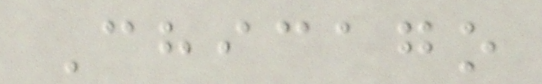Chicago
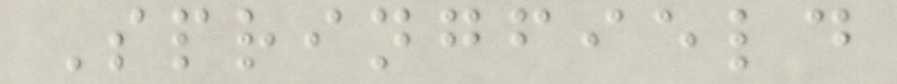Springfield
